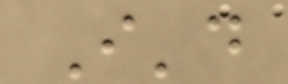I'd
